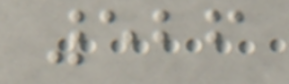526
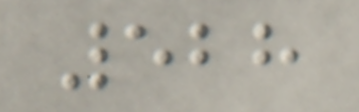528
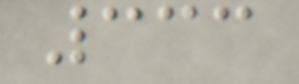333
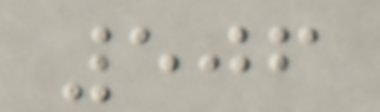506
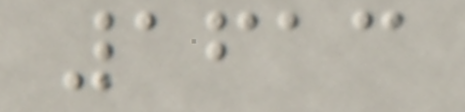1613
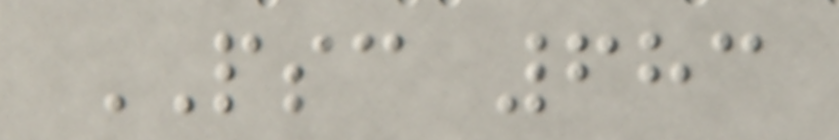PSC 683
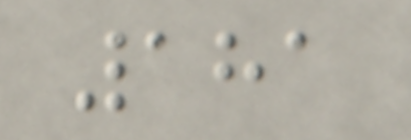181
